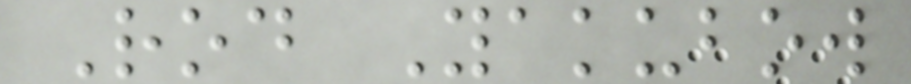Rod Yakubow
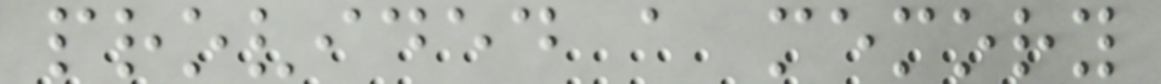provided a memory
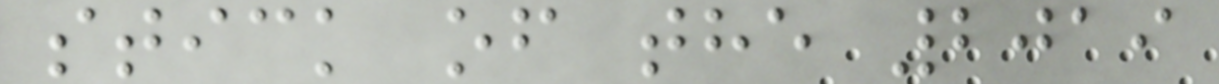stick of the 2019
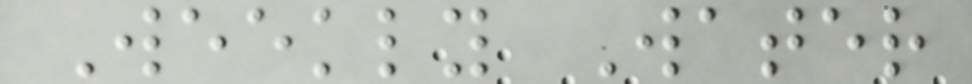Weekly Water
